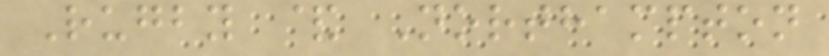Rugby & Northampton
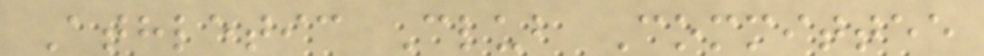Athletic Club Committee
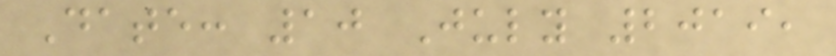Date: 10 July 2019,
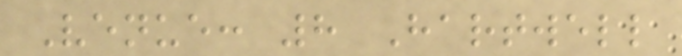Venue: 8 Hartwell
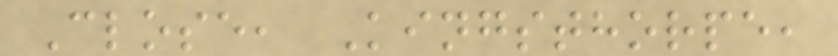Close, Kingsthorpe,
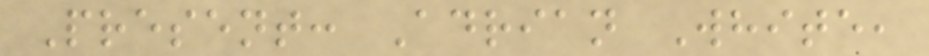Present: Adrian White,
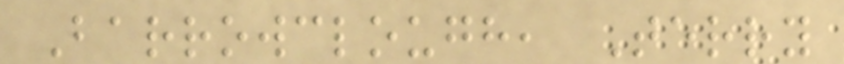Barrowclough, Terry
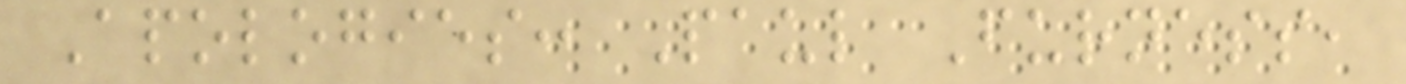Apologies: Paul Furness,
